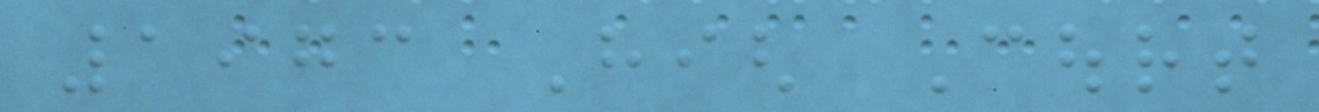1973 High Court
